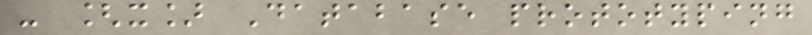- [x] Database prototyping
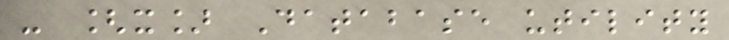- [x] Database utility
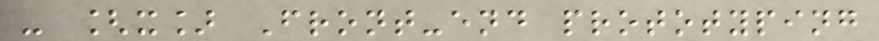- [x] Front-end prototyping
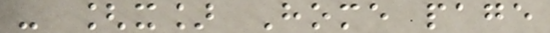- [x] Home page
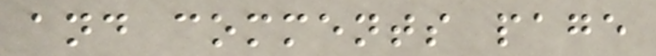and comments page
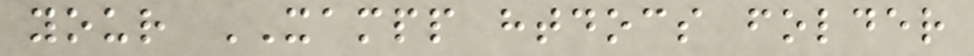your XAMPP htdocs folder
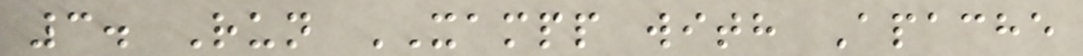3. Run XAMPP with Apache
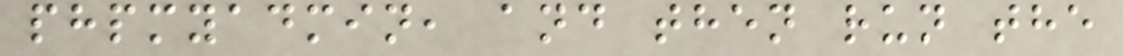phpmyadmin, and then run the
